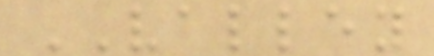VALLEY
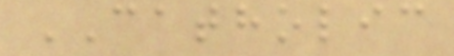CATHOLIC
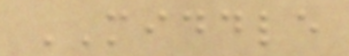MIDDLE
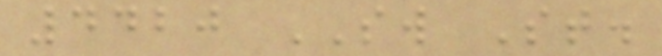4420 SW St.
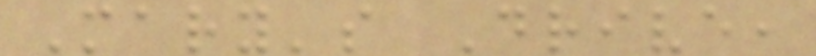Mary's Drive,
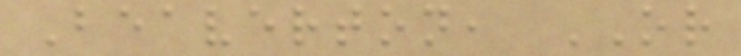Beaverton, OR
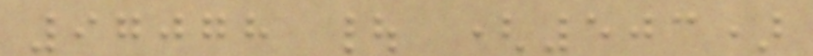97078 | (503)
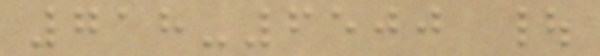718-6500 |
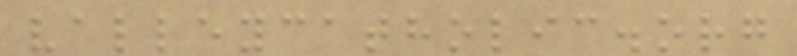valleycatholic.org
